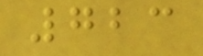723
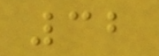32
